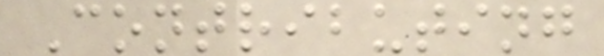Contributing
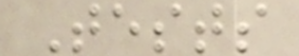Tests
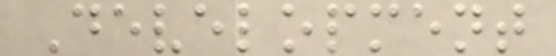Development
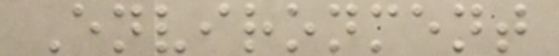Environment
